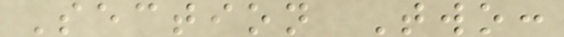Section Two:
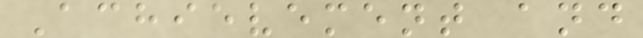Achievement and
